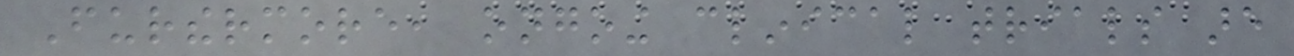Furthermore, ongoing clinical trials are
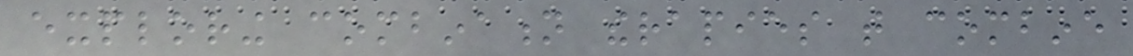exploring combination therapies that combine
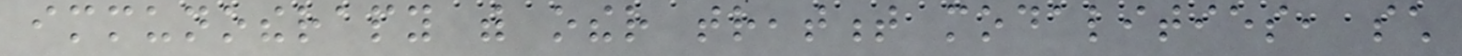immunotherapy with other treatment modalities, such
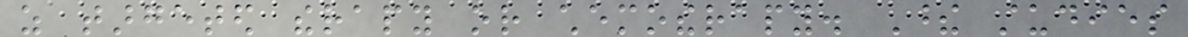as targeted therapy or chemotherapy. These studies
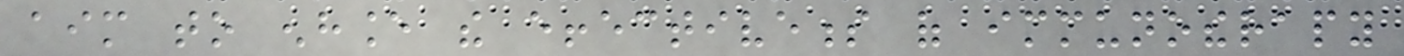aim to enhance the effectiveness of immunotherapy
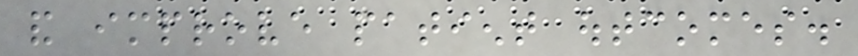and improve patient outcomes.
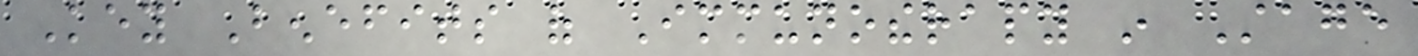Key Benefits of Immunotherapy in Stage
